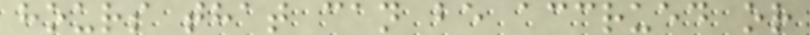hours that can be accrued or
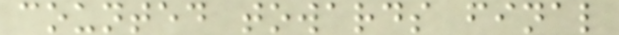counted towards final
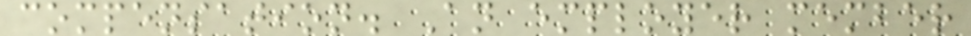compensation. An employer member
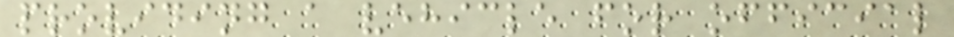providing a vehicle for official
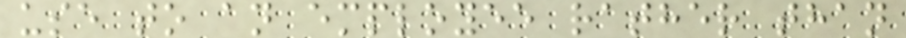use to an employee rather than
